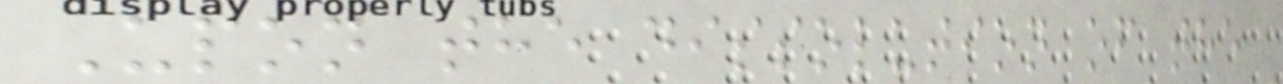Upon the dissolution of the
